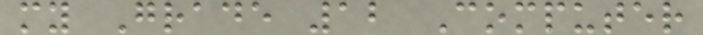my Grade 12 Computer
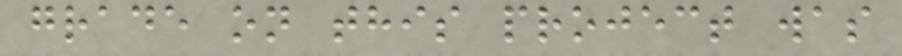grade on this project was
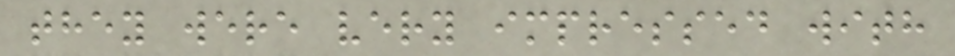they were very impressed with
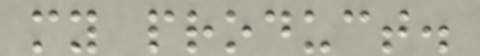my product.
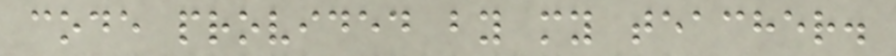code provided by my teacher.
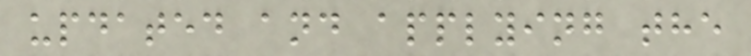updated and applying the
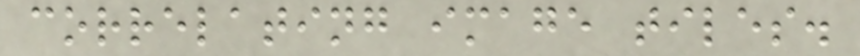correlating image tiles.
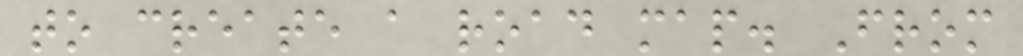to create a road map. From
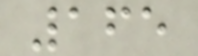165
